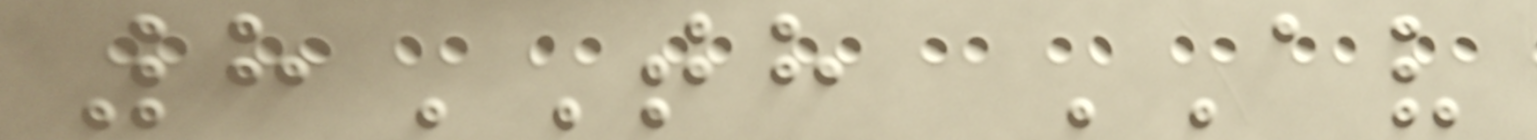8TH AV
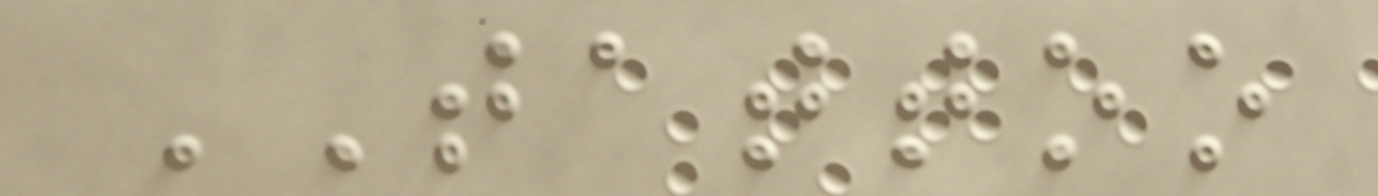TATTOO
